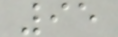95
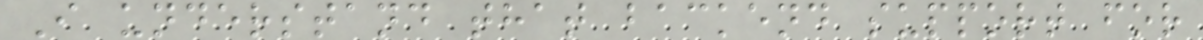I understand that backend support for
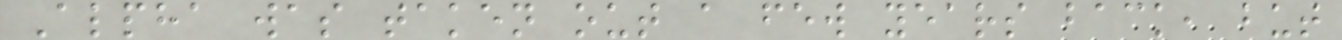Alpha was taken out a few years back, but
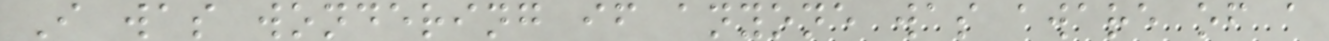I was wondering if anyone was aware of a
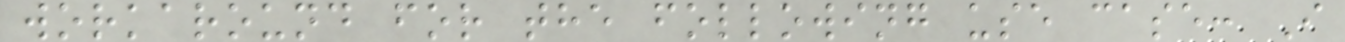workaround for the following use case: I
